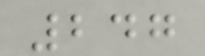247
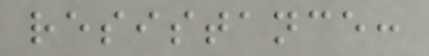resistance:
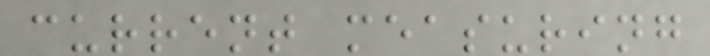current measuring
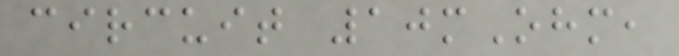circuit 10mOhm,
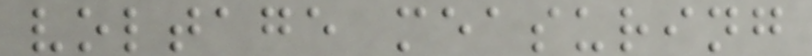voltage measuring
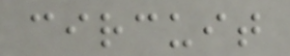circuit
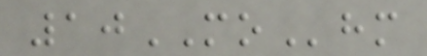10MOhm
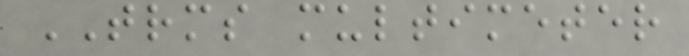TRMS multimeter
